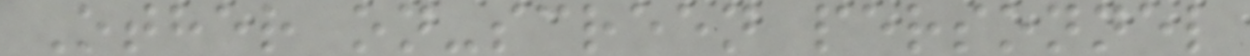Other on-screen personnel
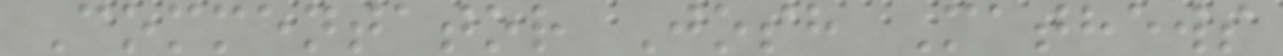Commentator Josh Mathews
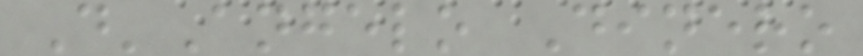D'Angelo Dinero
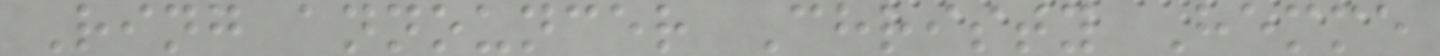Ring announcer Christy Hemme
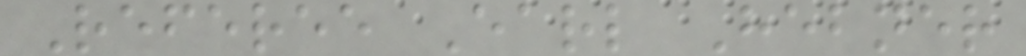Referee Earl Hebner
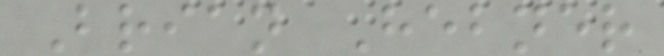Brian Hebner
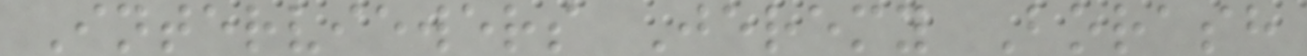Interviewers Jeremy Borash
